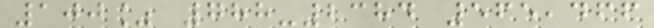100% 788-2384 565,466
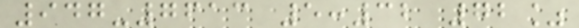947-7613 5:32 72%
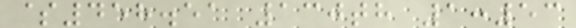$458.51 130th 1:53
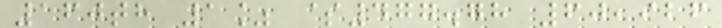160th 1% $477.78 60,926
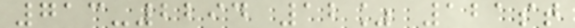713-2294 12% 121st
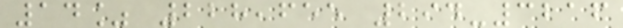14% 228,655 294-3216
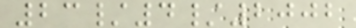23/4/2002
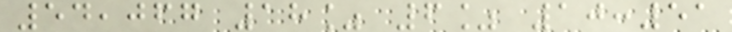54,067 18% 6% 10:51
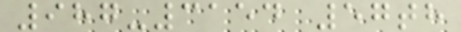987-3154 57th
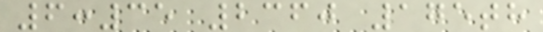6:35 2360 175th
